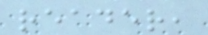reader,
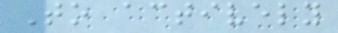To actively
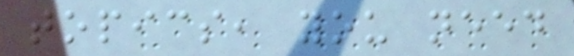topics, you need
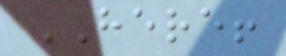HERE!
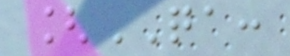[QA:
